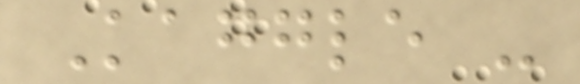Kaggle -
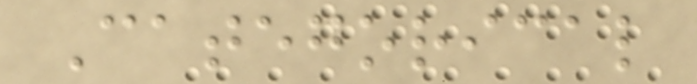Categorical
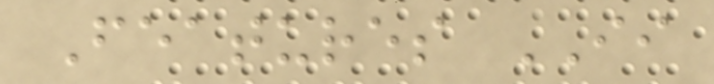Features II
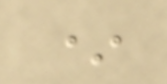*
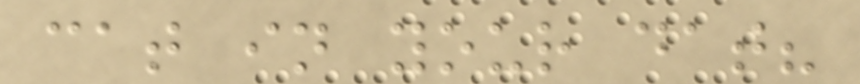cat in your dat?
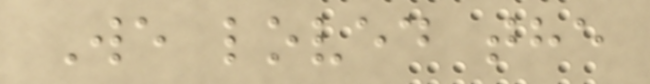We loved the
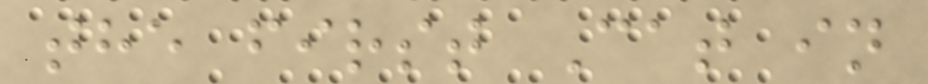the first Cat in
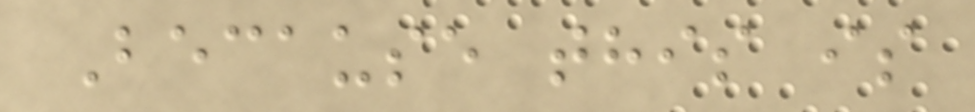Because this is
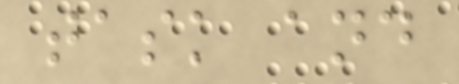task and
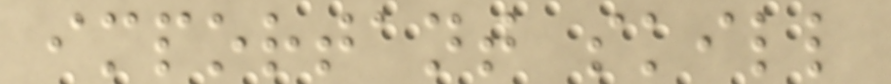important skill
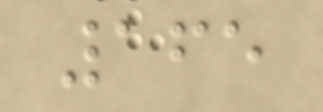165
